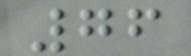76
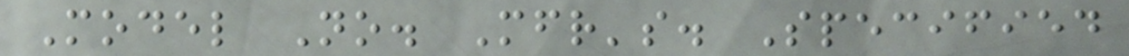Model No. Mfr's. Specified
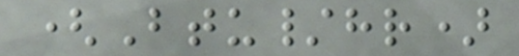(Btu/hr)
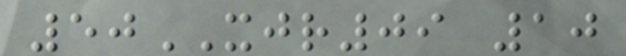50XJR09 10
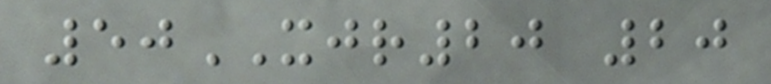50XJR20 20
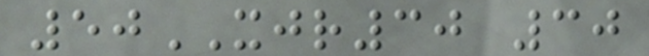50XJR30 30
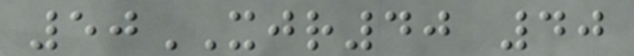50XJR40 40
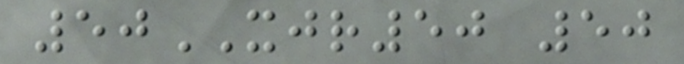50XJR50 50
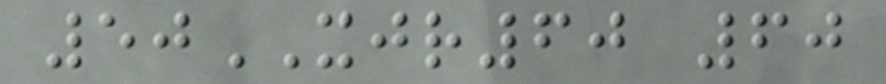50XJR60 60
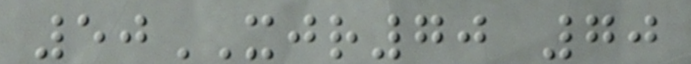50XJR70 70
